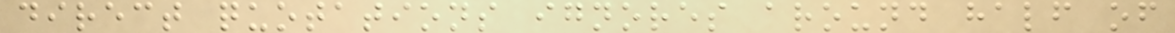direct quotations ignores around half of
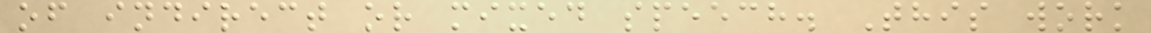of indirect or mixed speech. This work
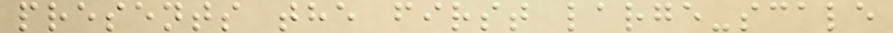presents the first large-scale
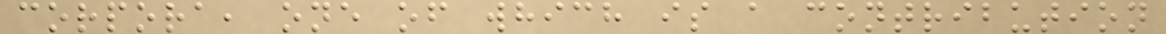corpora, one of which is a contribution
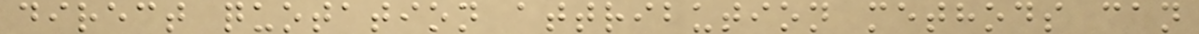direct quotation attribution methods can
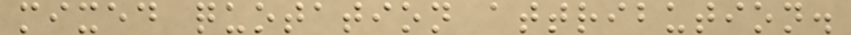mixed quotation attribution.
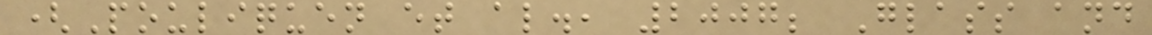(Pouliquen et al., 2007; Glass and
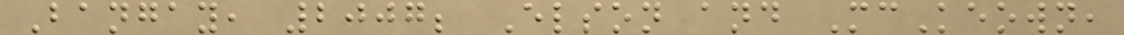Bangay, 2007; Elson and McKeown,
